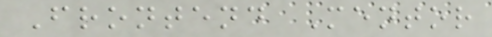Frontend Mentor
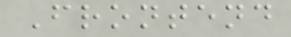Frontend
